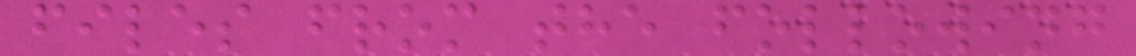files from the following
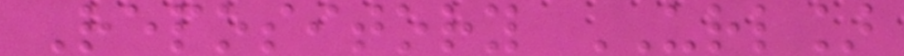Repository URL]
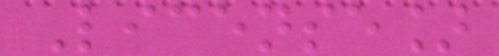License]
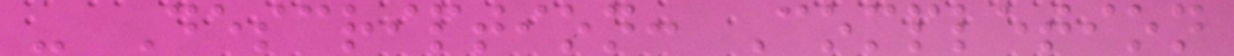- Description: Completion
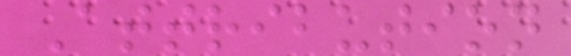Attribution
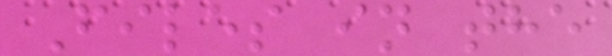Files in the
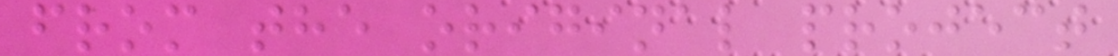from the original project
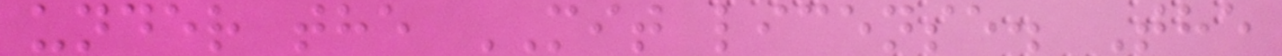under the MIT license. The
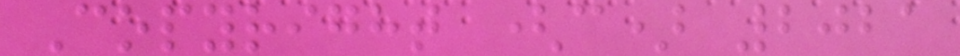Copyright (c) 2021
